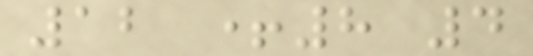12 +8 4
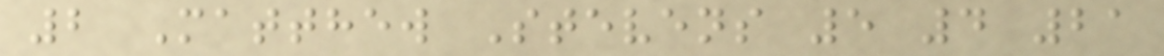2 Matthew Stevens 5 4 21
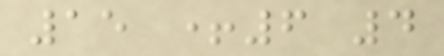15 +6 4
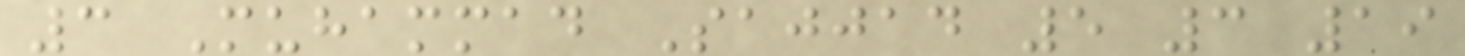3 Muhammad Sajjad 5 3 19
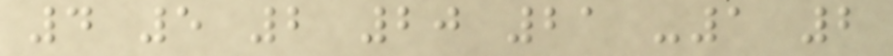4 5 2 20 21 -1 2
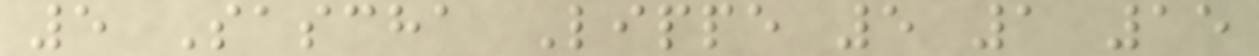5 Sascha Lippe 5 1 15
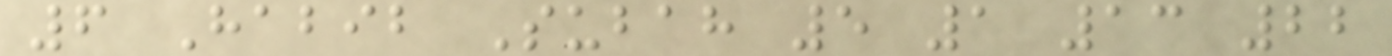6 Habib Subah 5 1 13 22
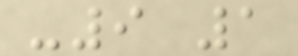-9 1
